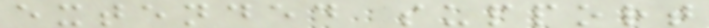extended support
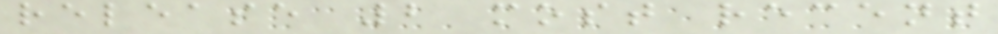release 2 most recent
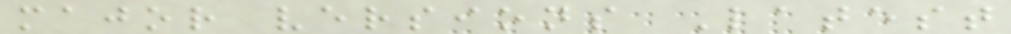major versions Latest
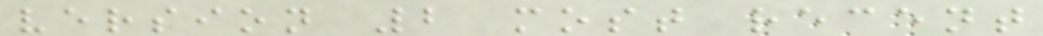version 2 most recent
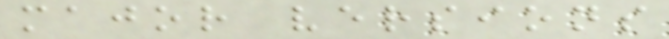major versions
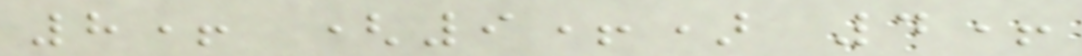8+ (9+) 4+
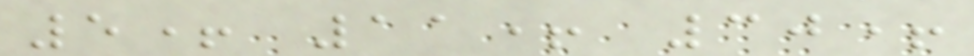5+ 11+ 30+
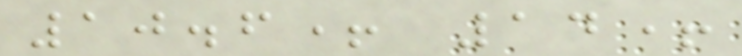10.6+ 14+
